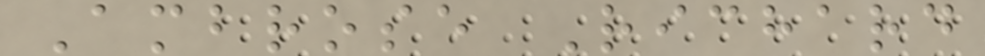Ambrose Richard
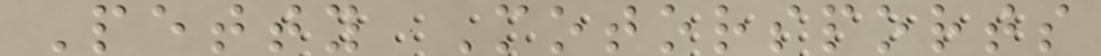Petty Motorsports
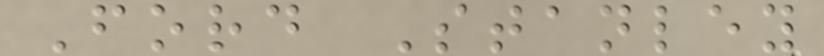Ford Stanley
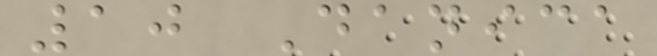10 Danica
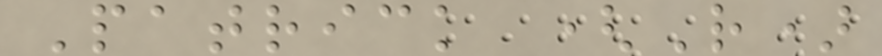Patrick (R)
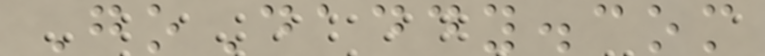GoDaddy.com
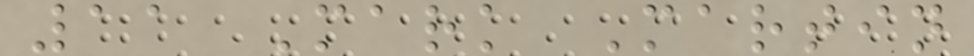11 Mark Martin
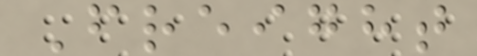Freight
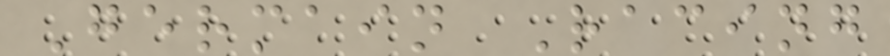Germain Racing
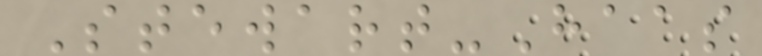Stewart-Haas
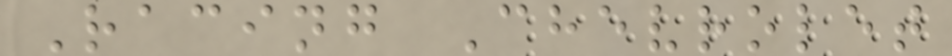Racing Chevrolet
